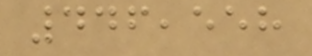446,558
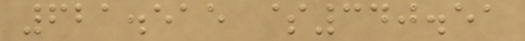621.515 $340.51
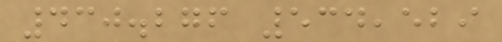430.276 534,529
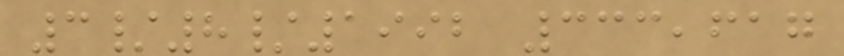3/8/1992 333,617
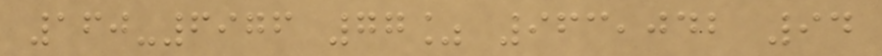160-6976 77% 963,042 94
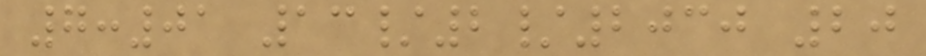7:01 13/2/2030 20
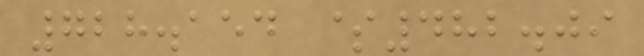728.154 $482.09
